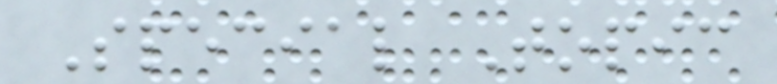Special Topic
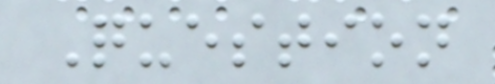Question
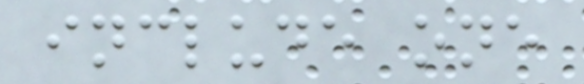include one
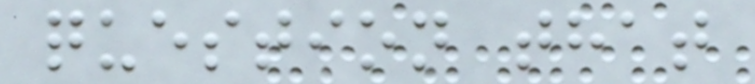question that
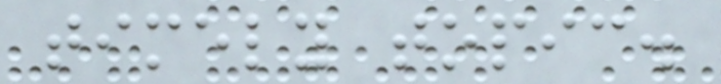timely topic.
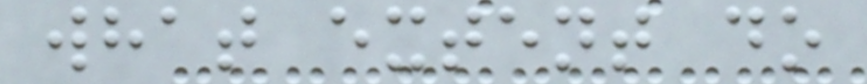what extent do
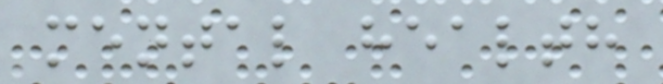mental health
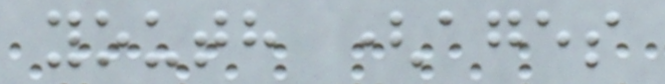youth (ages
